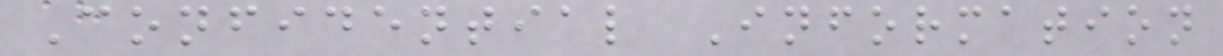Confidential Information
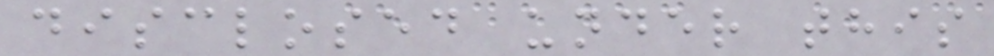disclosed under this
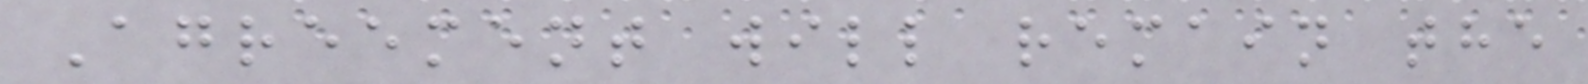Agreement will remain the
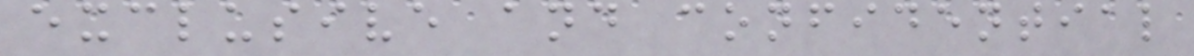exclusive and confidential
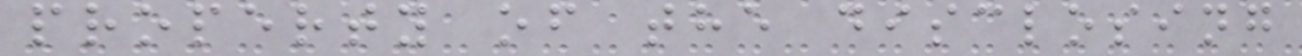property of the disclosing
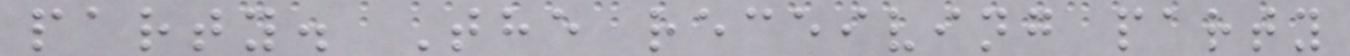party. The receiving party
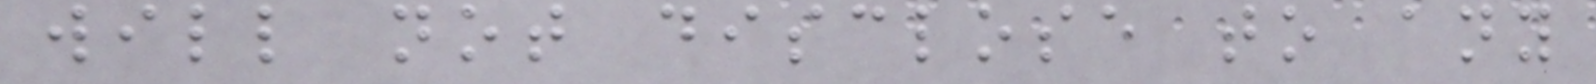will not disclose to any
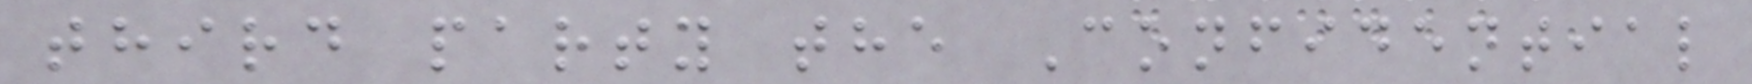third party the Confidential
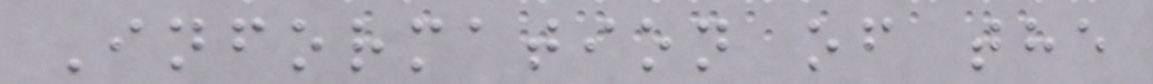Information of the
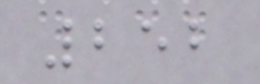252
